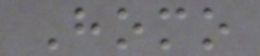Homo
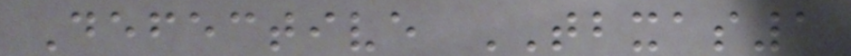Defective TBXAS1
